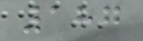187
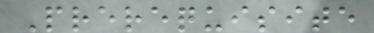Prerequisite
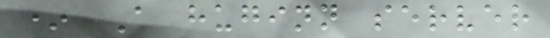* A huginn server
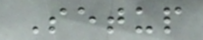Setup
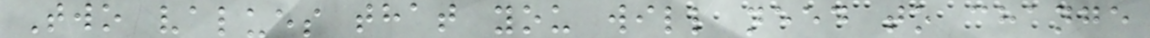Two values that you will need to change
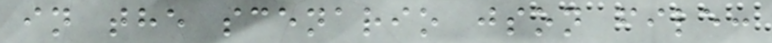in the scenario json file:
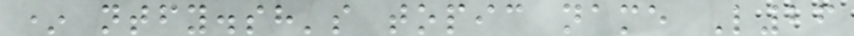* ntfy.sh's topic name L26
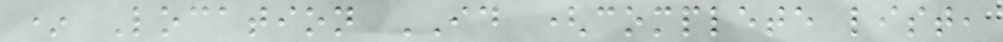* Location ID (complete list,
